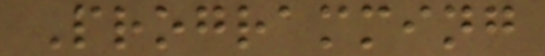Programming
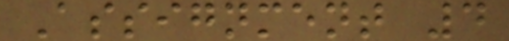Assignment 4
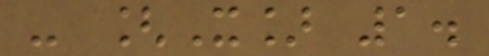- [X] 1.
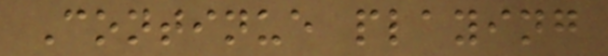Continue playing
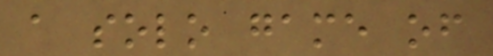a solo game of
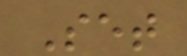Set
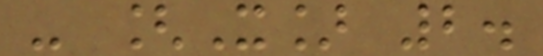- [X] 2.
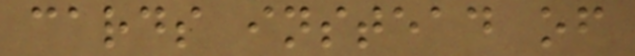cards instead of
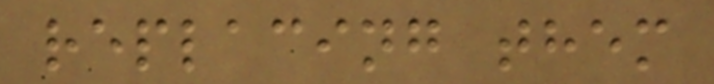replacing them
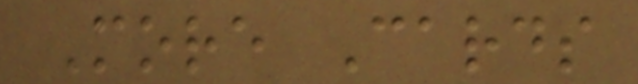More Cards
